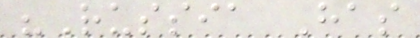"Russia Has
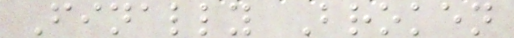Finally Broken
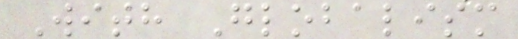With Globalism
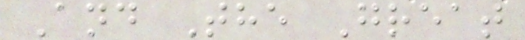And The Great
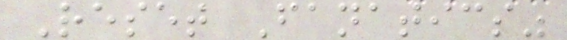Reset Fanatics"
